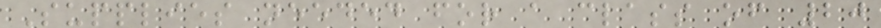Supplies needed for a class of 20
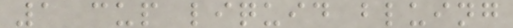1 cup liquid bluing
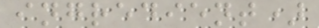ingredient)
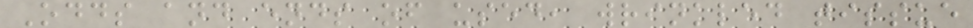Odds and ends of used, wrinkled tissue
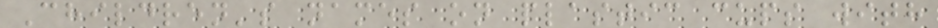Children's names on plastic cups with
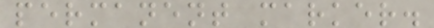permanent marker.
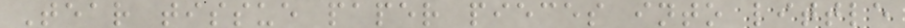Tear tissue paper pieces into little
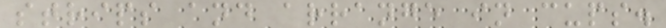strips and arrange in cups.
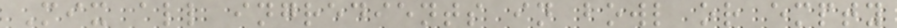Mix all ingredients in bowl or empty
